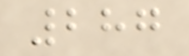287
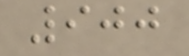900
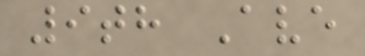9th Ave
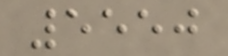5550
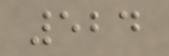524
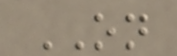ON
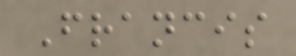Francis
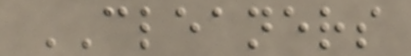CLEANERS
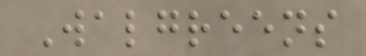Walgreens
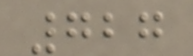727
